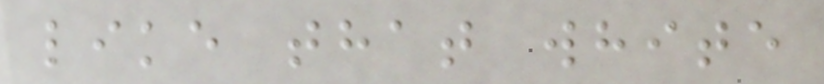like that white
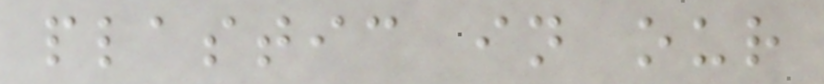plastic in our
